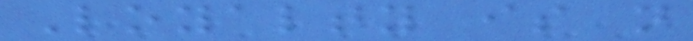Loyalty is not
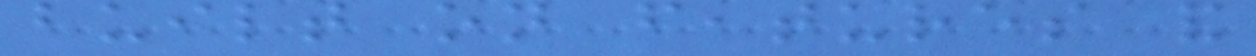built on features and
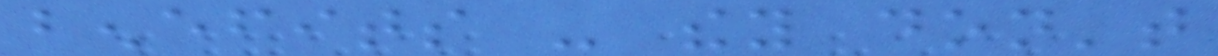benefits - they don't
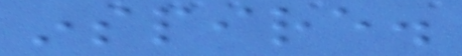inspire.
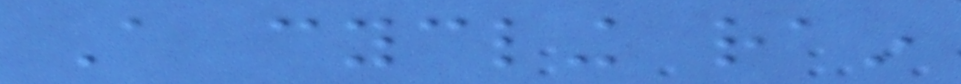A cycling rain
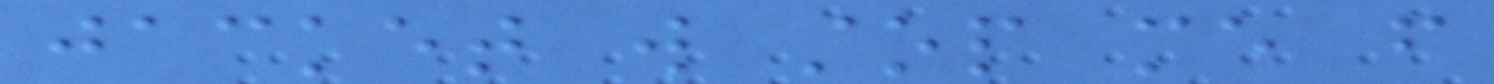jacket will stop me from
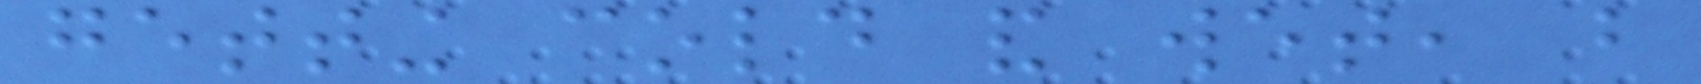getting cold and wet, but
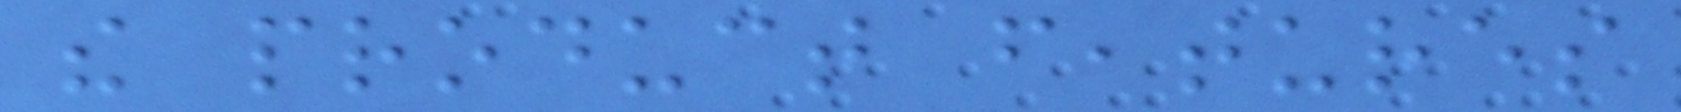the product features
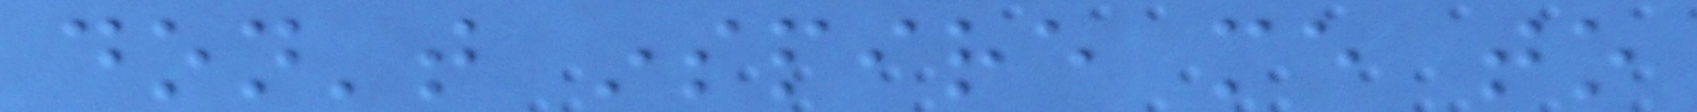don't inspire me to
